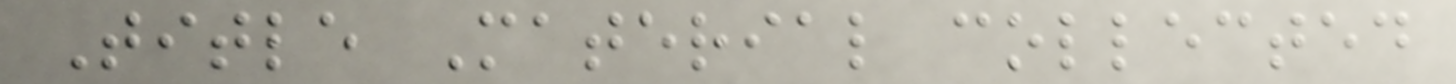Title Material collected
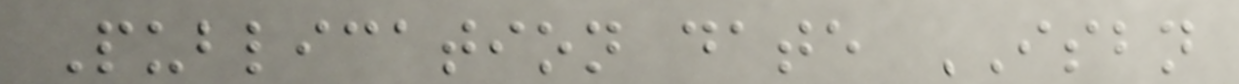Publication date ISBN
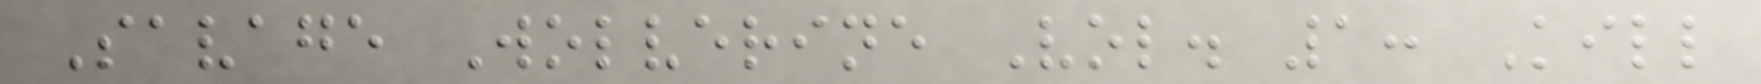Savage Wolverine Vol. 1: Kill
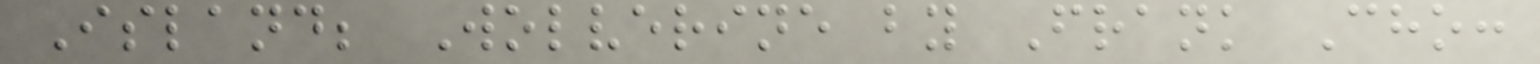Island; Wolverine by Frank Cho:
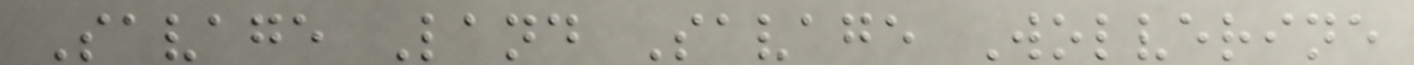Savage Land Savage Wolverine
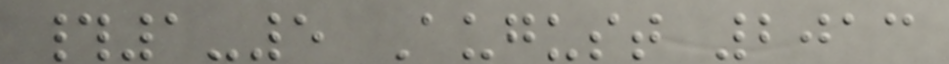#1-5 August 2013
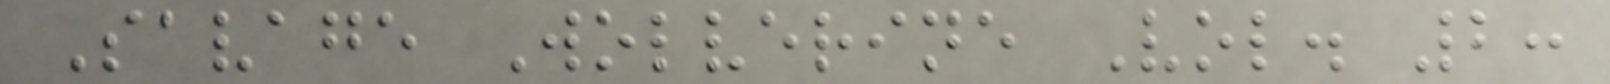Savage Wolverine Vol. 2:
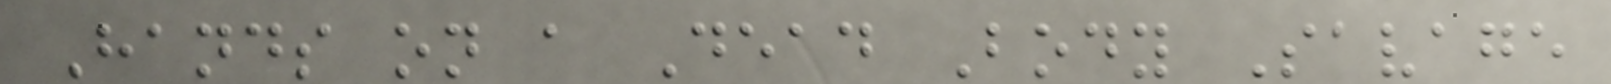Hands on a Dead Body Savage
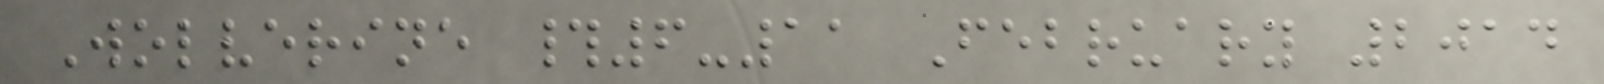Wolverine #6-11 February 2014
